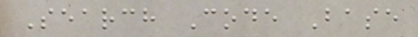Search Code Base
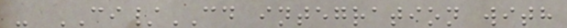- CI/CD integration with
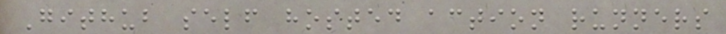Github self hosted action runners
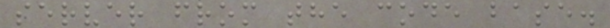server from the code base.
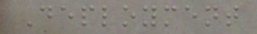Deployment
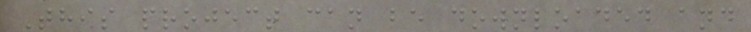This project can be downloaded and
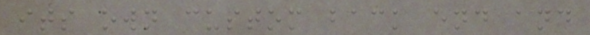its own custom back end and
